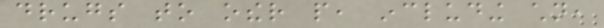drugs to other people, including children,
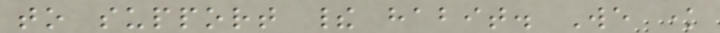to support their habit. We know
